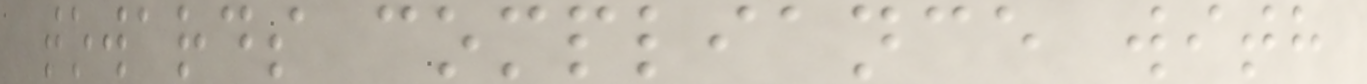towards compliance with
